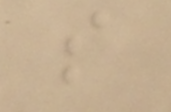s
